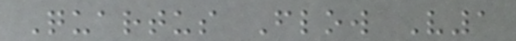Quartus Flow V1
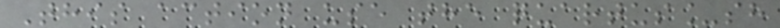This action use the quartus_sh
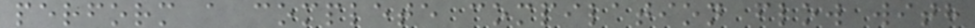perform a complete compilation flow with
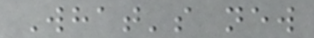What's new
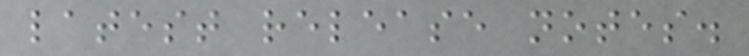latest release notes.
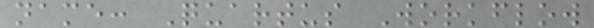name: Quartus Workflow
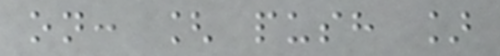on: [ push ]
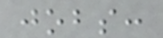jobs:
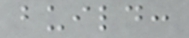build:
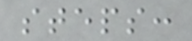steps:
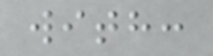with:
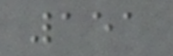151
